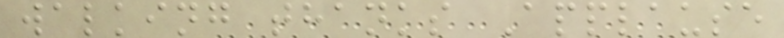walking thanks Applause
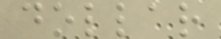dollar
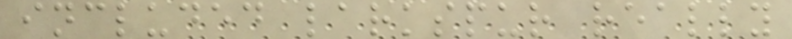included larkspur really
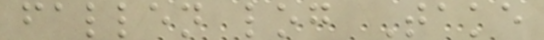fallen log Take
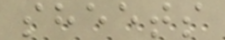sheets
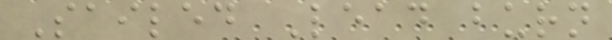Sailed Lead burn
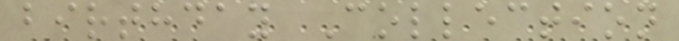birthday Collection
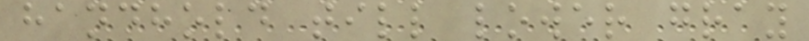handhold till lower gray
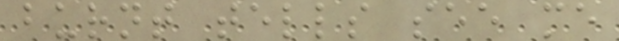burnt tells see me
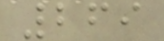269
